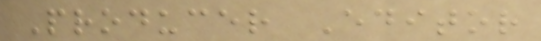Producer Editor
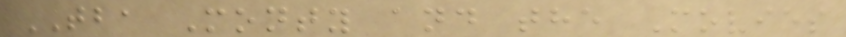TBA Monty and the Movies
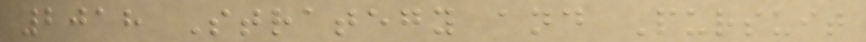2018 Strategy and Pursuit
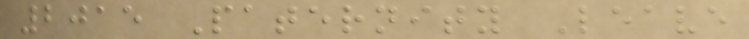2015 Paternity Leave
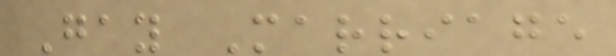Gay Marriage
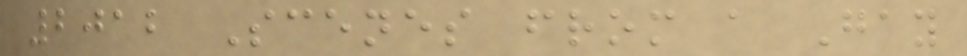2012 Scenes from a Gay
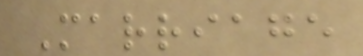Marriage
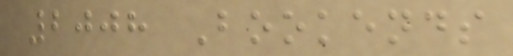2008 Bookends
